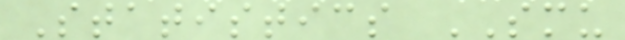Statistics SMU
